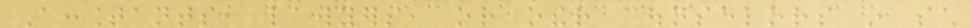Accountants, lawyers, or other counselors in such
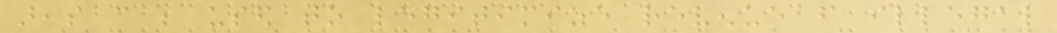areas can be used to legitimize revenue from illegal
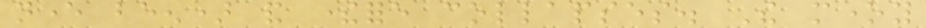never been) and therefore collapses. The money
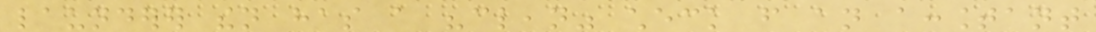launderer then has a "clean" check from an accountant
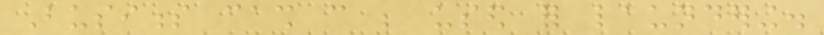Business cash can be used for laundering.
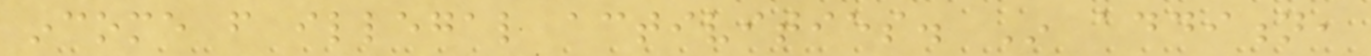income from illegal activities. In addition,
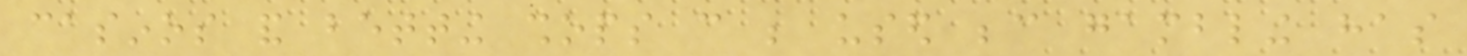casinos and betting shops can be used because gambling has
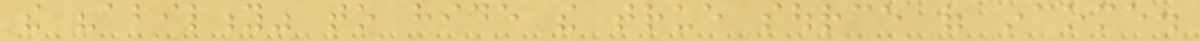the "ability" to hide the true source of income.
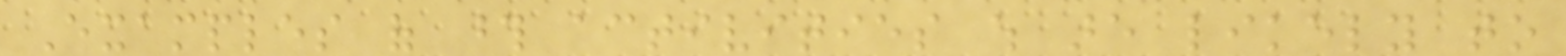Examples of those activities which are likely to
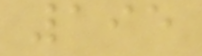195
